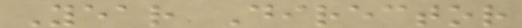Year Director
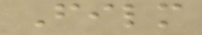Film
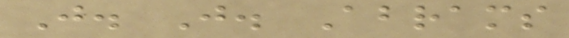J. J. Abrams
